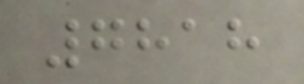7818
